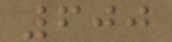600
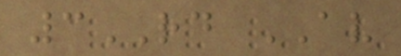3RD AV
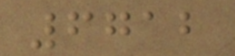6712
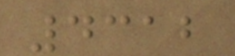4312
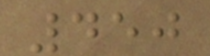450
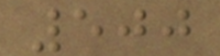500
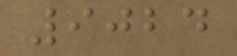9024
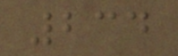234
